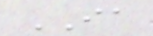IA
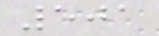501
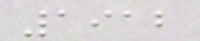1912
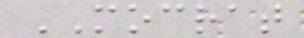MOCRAT
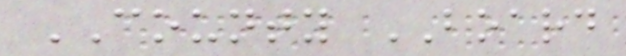COUNTY BOARD
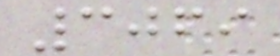3069
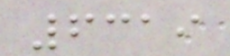6319
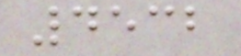4532
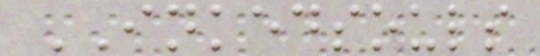INKEDSOULS
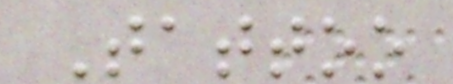Tattoo
